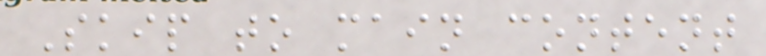Skip to main content
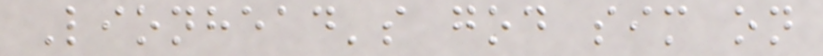Lionhead's god sim on
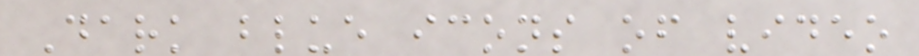Dark blue icons of video
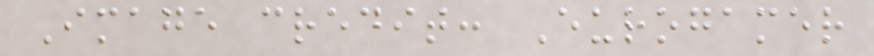Image credit: Eurogamer
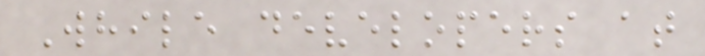While developers at
